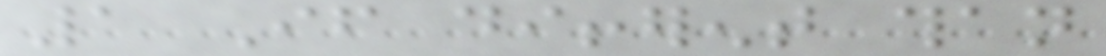1 If different than
